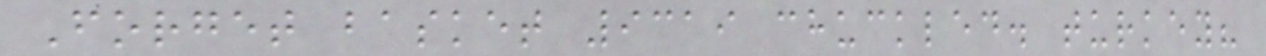Forget basket 9319 chuckled. turkey?
